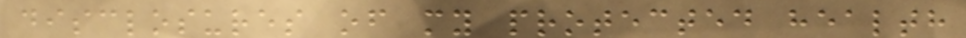disclosures of my protected health
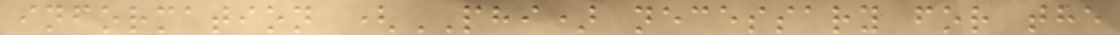information (PHI) necessary for the
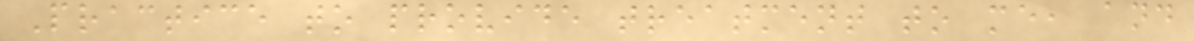Practice to provide treatment to me, and
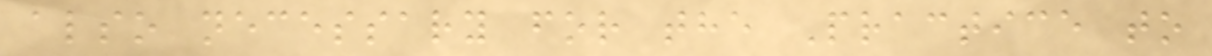also necessary for the Practice to
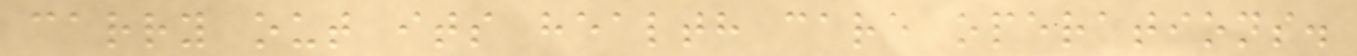carry out its health care operations.
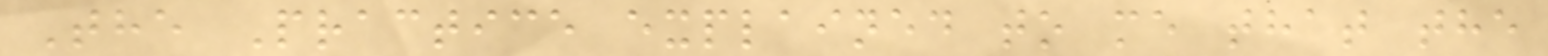The Practice explained to me that the
